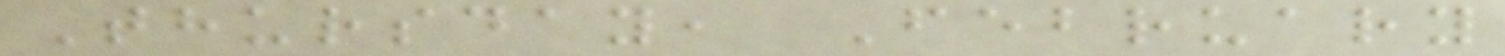Thursday, February
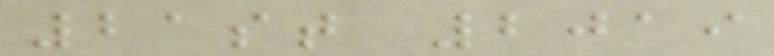21st 2019
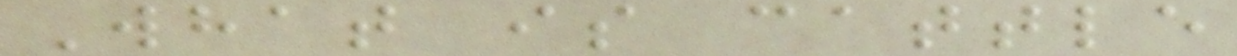What is cattle
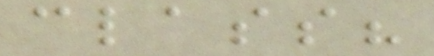class?
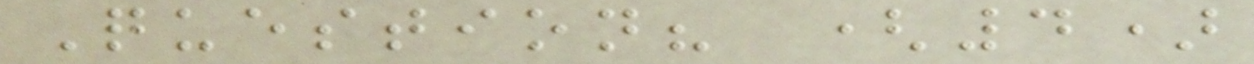Question? (4)
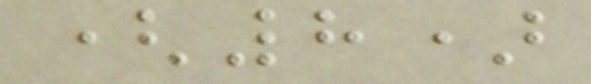(8)
